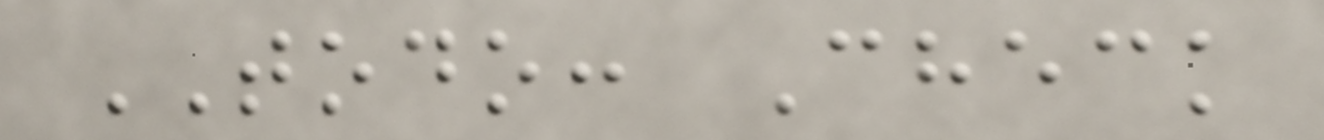TODO: Check
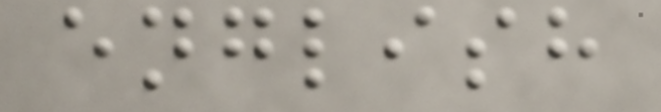english
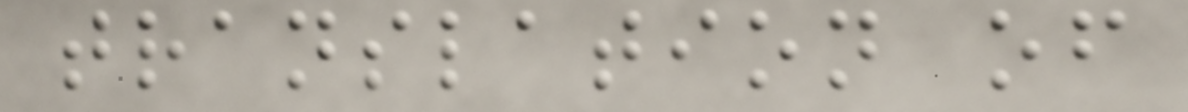translation of
